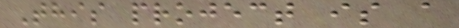This project is a
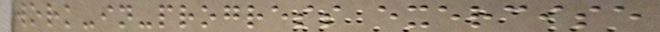work-in-progress exercise
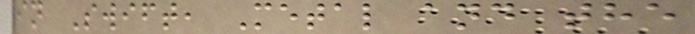in Swift, Metal and the
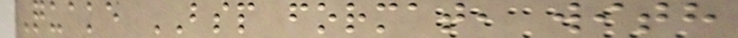Quake BSP format, with
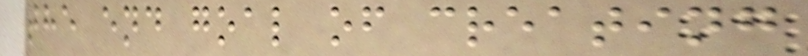the end goal of creating
